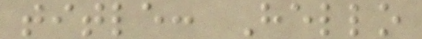title: Hello
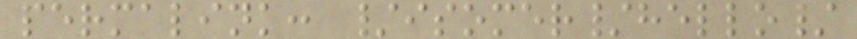permalink: /isomer/hello/
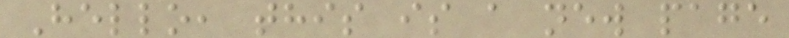Hello, this is a new page
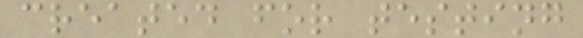created for testing
